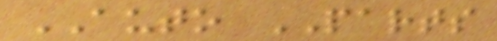AUTO PARTS
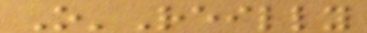O'Reilly
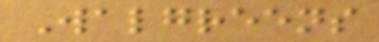Walgreens
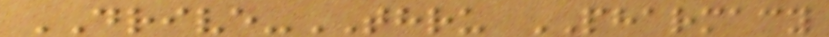DRIVE-THRU PHARMACY
